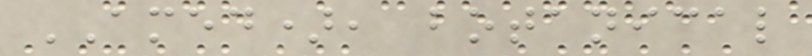AMED), botanical
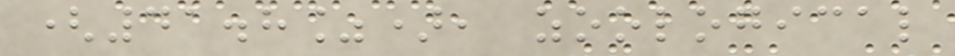(41.8%), zoological
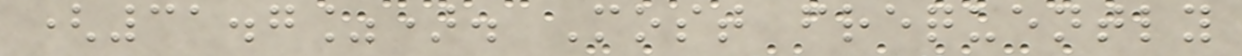(31.7%). Most frequently
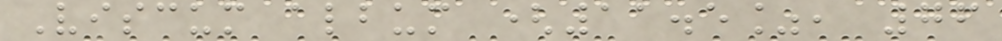Viscum album (11.5%, 76
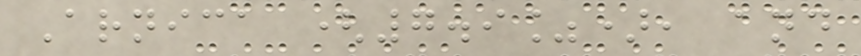Arnica (7.9%), and
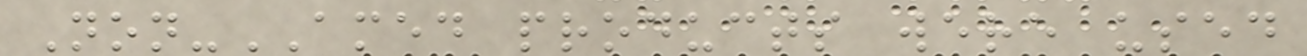Non-AMED products were used
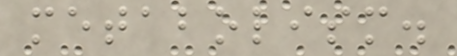metabolism.
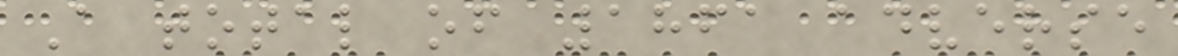A total of 1861 adverse
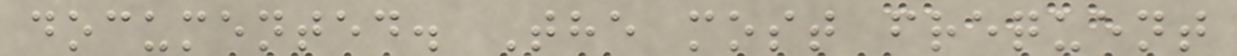documented. The most frequent
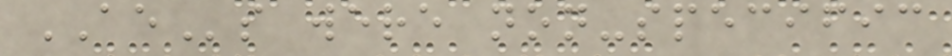AEs were non-specific
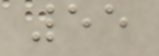55
